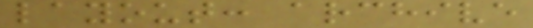layout: archive
